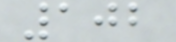102
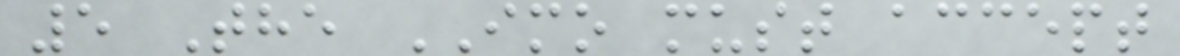5 The IMO must accept
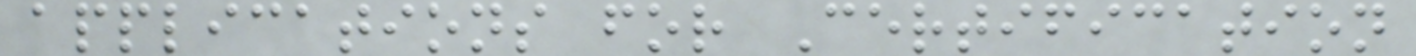applications for Certification
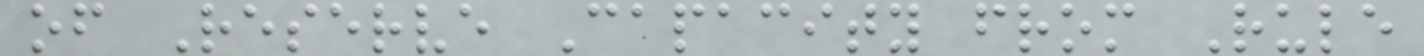of Reserve Capacity from Rule
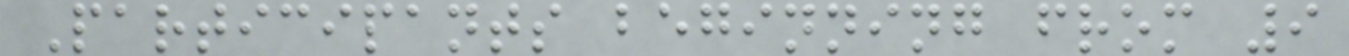Participants beginning from 9
